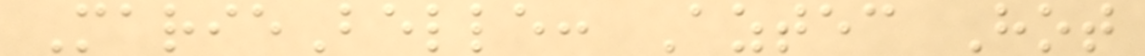MarieBelle: Aztec Hot
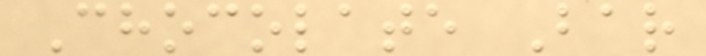Chocolate Bar
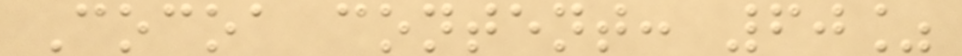Cocoa content: 60%
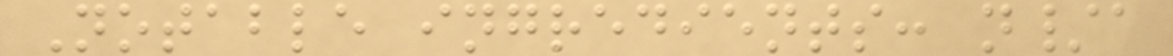Notable ingredients: n/a
